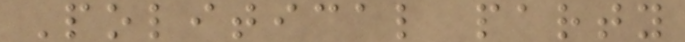Political party
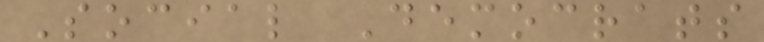Social Democrats
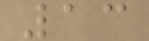13
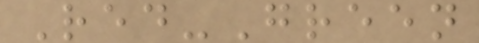Red-Green
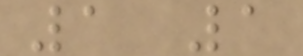1 1
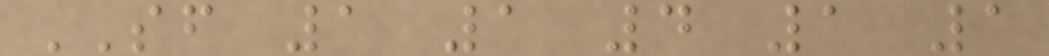SF 1 1 4 1 1
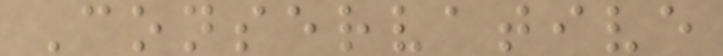Conservative
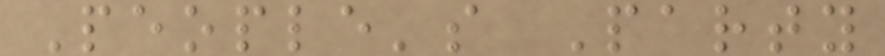People's Party
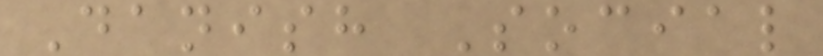Danish Social
